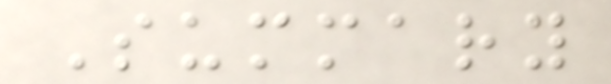Summary
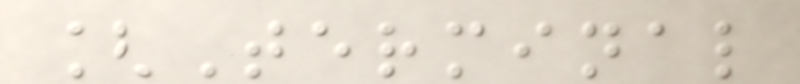[Terminal
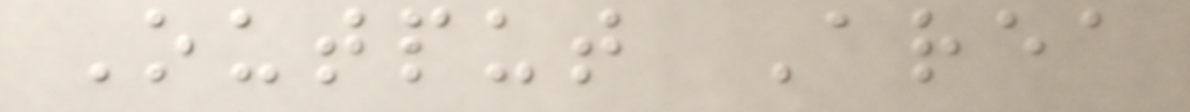Output Area
